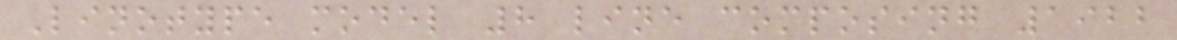Linotype model 8 line composing 1922
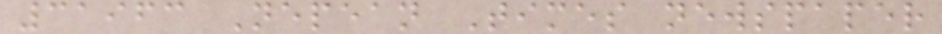31963 Nepean Times newspaper
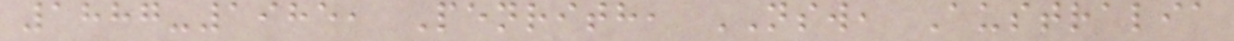1887-1985, Penrith, NSW, Australia
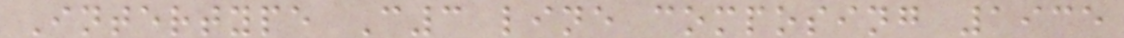Intertype C3 line composing 1935
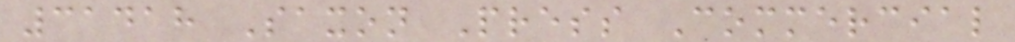31418 Saxon Press Commercial
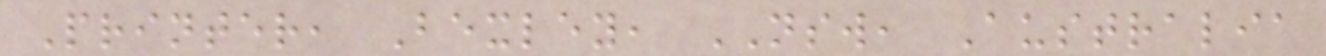Printer, Bexley, NSW, Australia
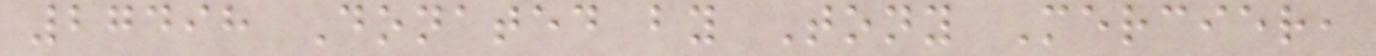27498 Donated by Tony Mercier,
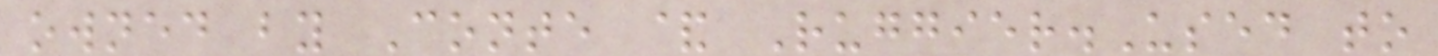owned by Conte & Ruggier.Used to
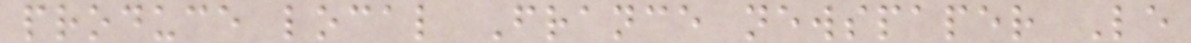produce local France newspaper Le
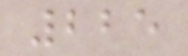225
